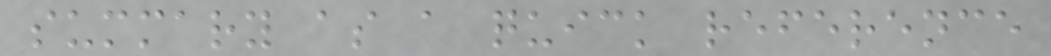summary as a quick reference
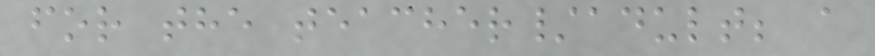for the teacher/adult; a
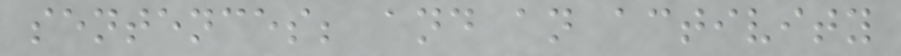sentences; and an activity
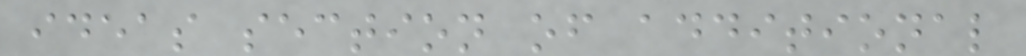ideas section of additional
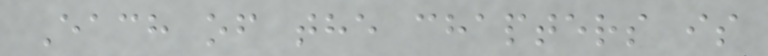Each of the chapters is
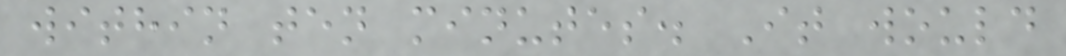within ten minutes. It would
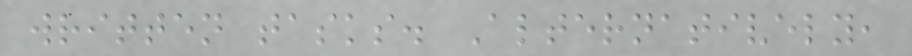written tasks. Alternatively,
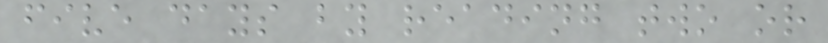five days by reading two or
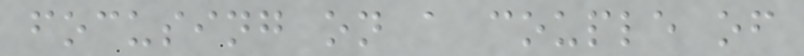focusing on a couple of
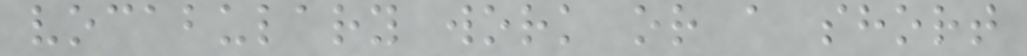vocabulary work or a short
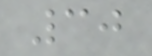30
